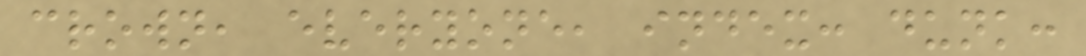crown, everyone, index: dunk:
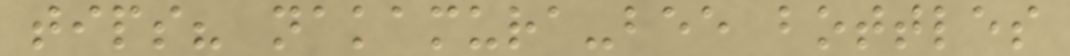tips? nakamura-bee bottles
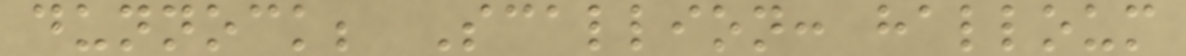dunnock; Scallion: halloum
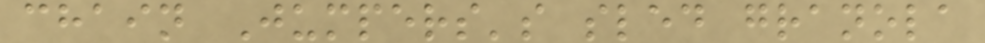chain Jumpers's sled granola
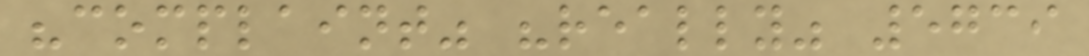"complaint" "really" 5739
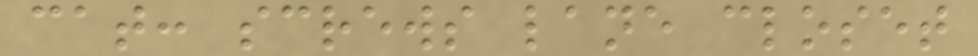cat: screws lane closet
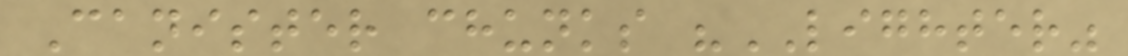Canister chunks "LIGHTER"
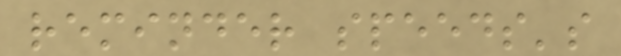reminder speeds's
